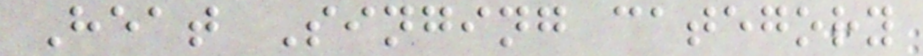Heat Singing category
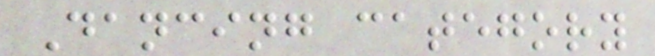Dancing category
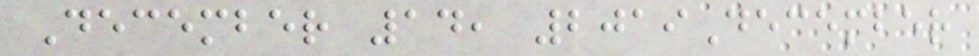December 14, 2019December
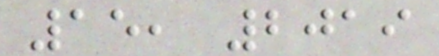15, 2019
